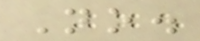No.
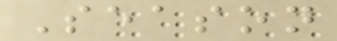Season
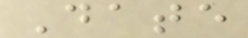Date
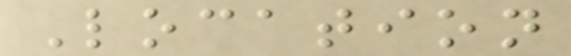Location
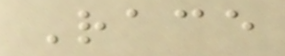Race
